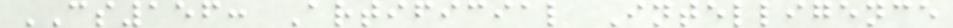CS156: Artificial Intelligence
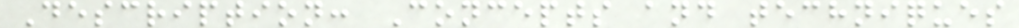Description: Concepts and techniques
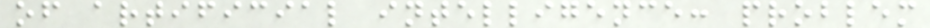of artificial intelligence: problem
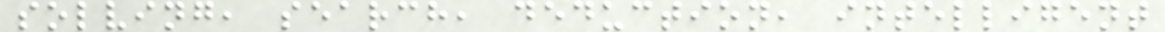solving, search, deduction, intelligent
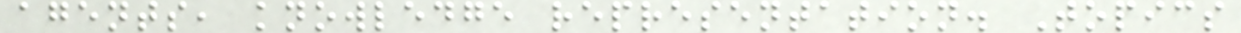agents, knowledge representation. Topics
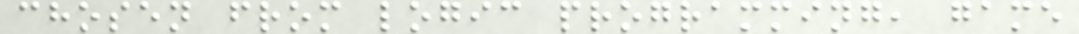chosen from logic programming, game
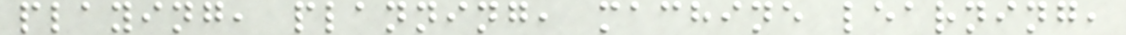playing, planning, machine learning,
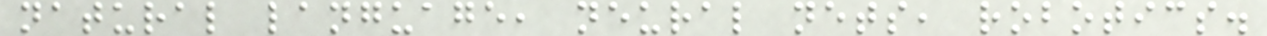natural language, neural nets, robotics.
